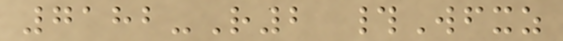7182-R2 #Wfxz
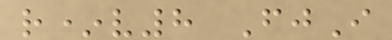r*v8 FjI
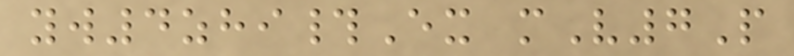yw4zhi#Ex mV7P
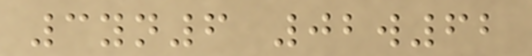3yn6 02w62
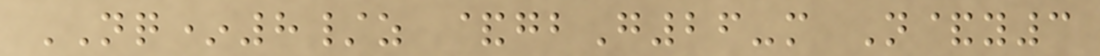NQ*8/z &gbG26-m N&y3
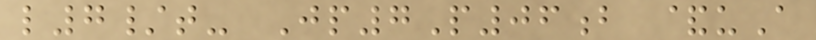l7/t- Jp7P06b &uA
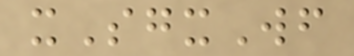xSgxWf
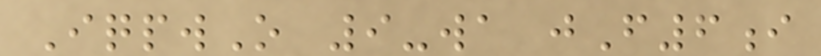IqpwO 9-wa jF6i
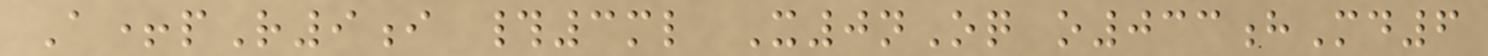A+pR9i #3ml X0nOq o033hMd6
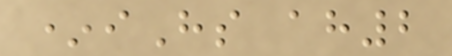*iHs ah2
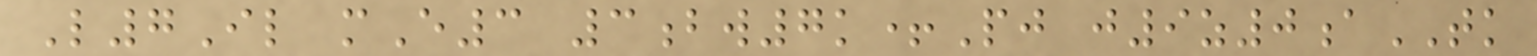L7Il mE3 3bw7k+Pj j9z0aTK
